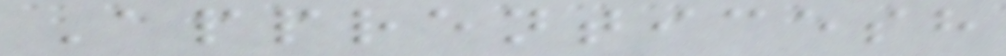Apprenticesh
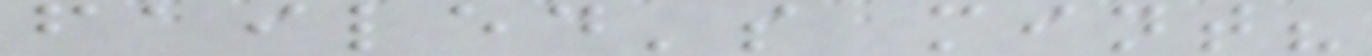failed's mint?
